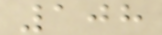108
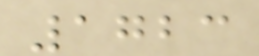1723
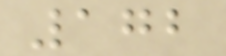172
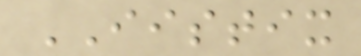IISTIX
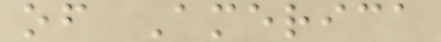of America
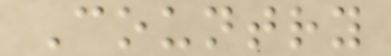Country
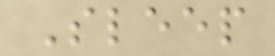Sleep
